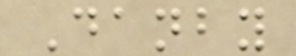Danby
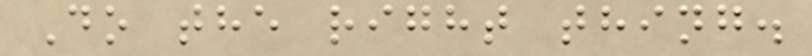Do the right thing.
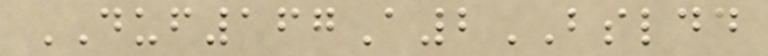DUF167A2BSLDD
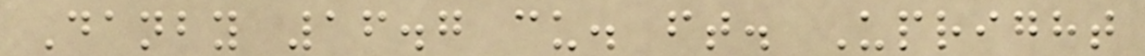Danby 16.7 cu. ft. Upright
